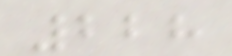228
